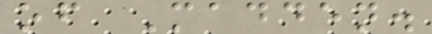of Madden.
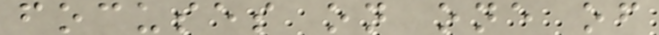focuses on one of
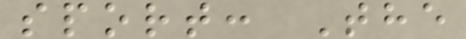sport: The
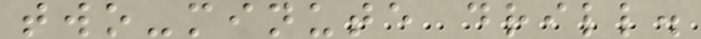two-minute drill.
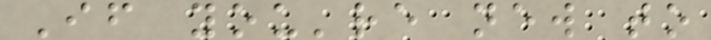If you're new to
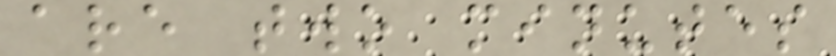are two minutes
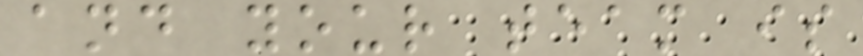and your team is
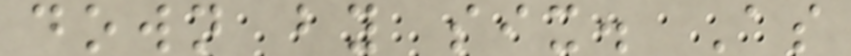down by six. As
